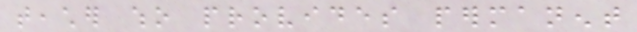teacher who provides permanent
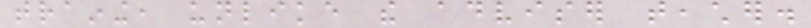training, unlike the adviser teacher.
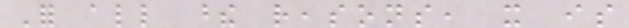For all these reasons, it is
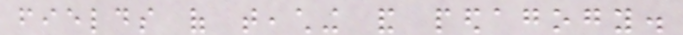fields of teaching and pedagogy.
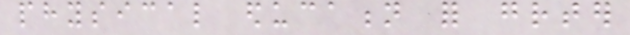physical education for greater
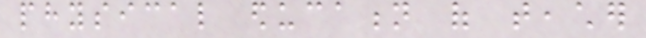physical education of teacher
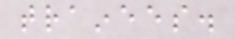trainees.
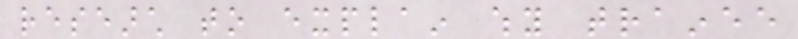research to explain why trainee
